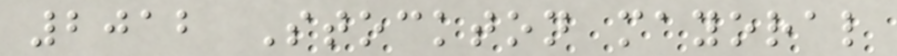2012 Stockton mayoral
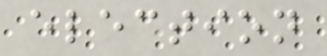election
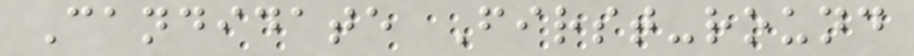Candidate First-round
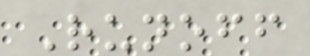Runoff
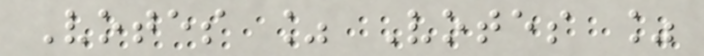Votes % Votes %
